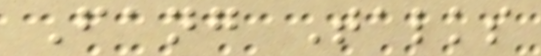Fang Talks
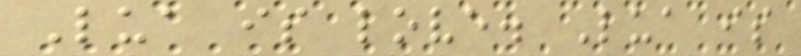Lua is love. Lua is
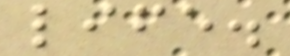life.
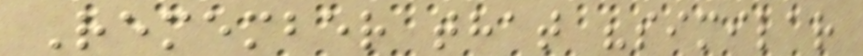Remember that "similar
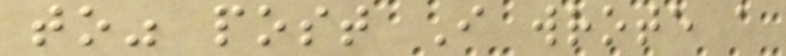to" post I wrote a
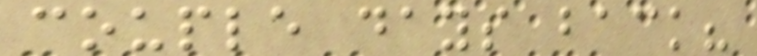couple days back?
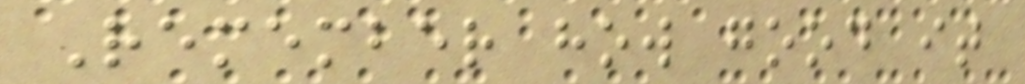Remember how good it
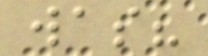was?
